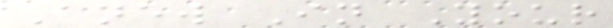Anew In Your
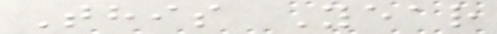This Year
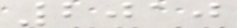2010
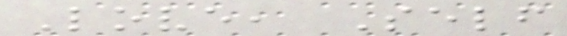Love, Self
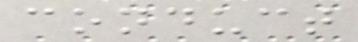conduct
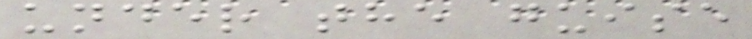under the guise
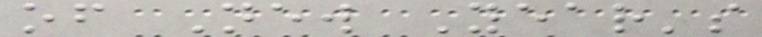of New Year's
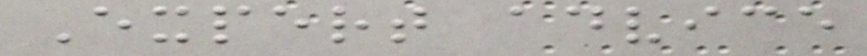Expert advice
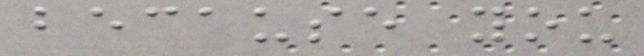because you
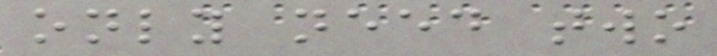only need two
